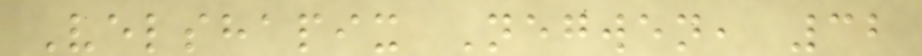Velshapix Negwen, 32
